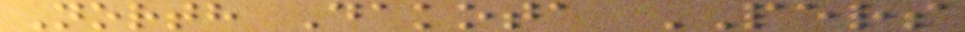North Dakota PERS
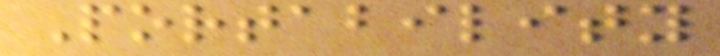Portability
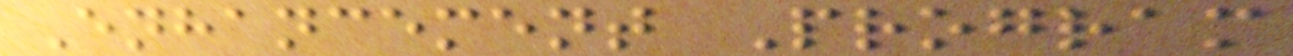Enhancement Program
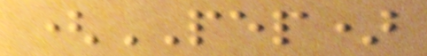(PEP)
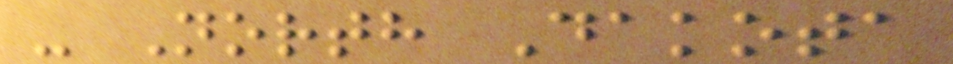- North Dakota
